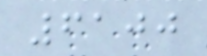6100
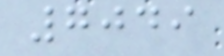7049
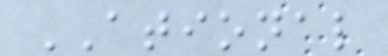ATIONAL
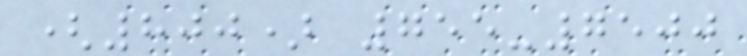(800) 755-7500
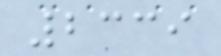2339
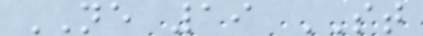NE 19 ST
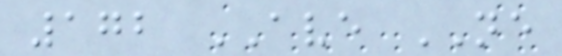172 AVE NE
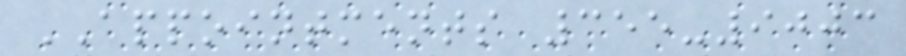APPOINTMENTS 355-9003
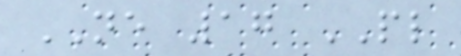NE 17 PL
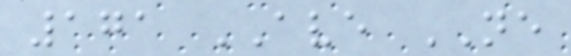171 AVE NE
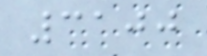3100
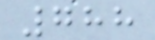788
